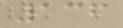136
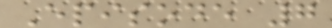Episode 7
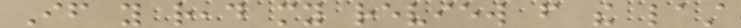If you read my review from the last
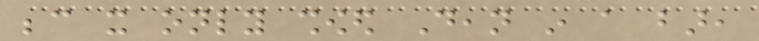because it only showed Dean in a bar,
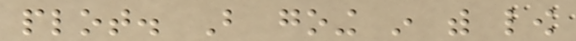plot. But going in with low
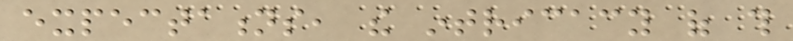expectations, the intricacy of this
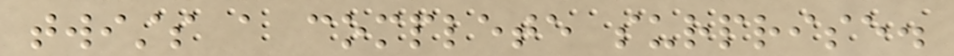twists a complete surprise.
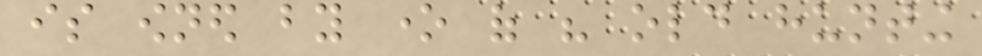is owned by one of his old hunting
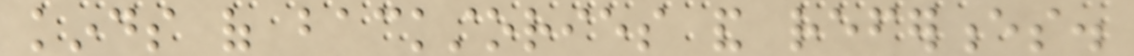kinds of backstories and references.
